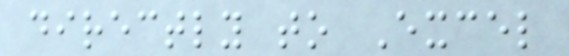directly to Excel
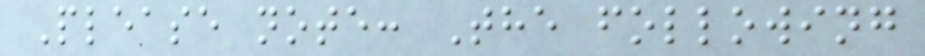Please note: The following
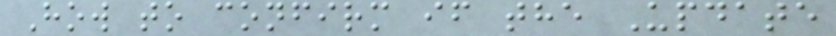How to confirm if the Update
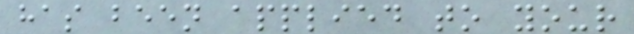has been applied to your
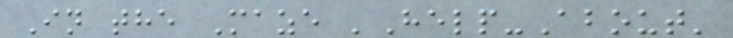In the Maze 'Help-About'
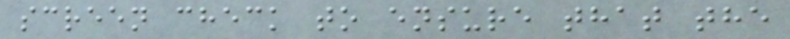screen check to ensure that the
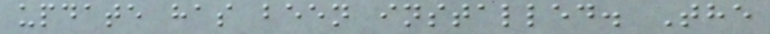update has been installed. The
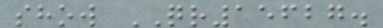show QR15627.
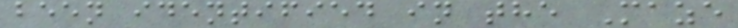been identified in the Maze
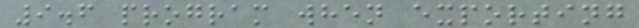9.6 program when exporting
